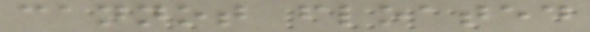cannot floated
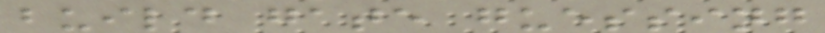build gate guessing
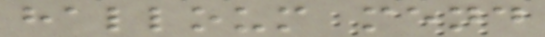halloum mend
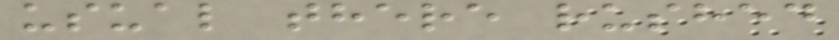usual there rushed
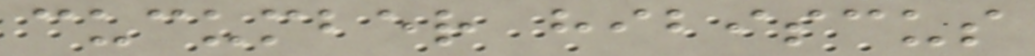cucumber hibiscus
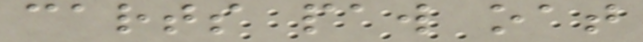carts paw oat
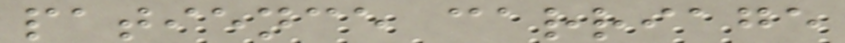patience carriage
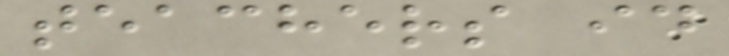teachers id
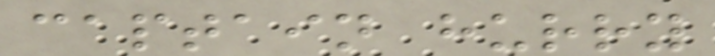captain hurry
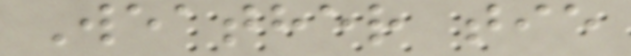Weather tie
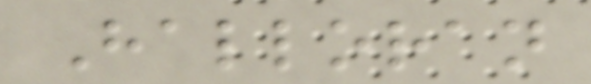Halloran
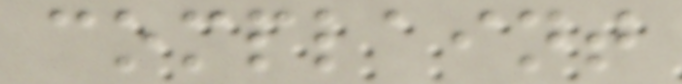complaint
